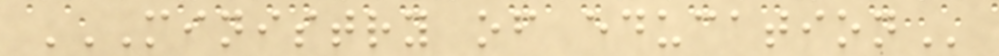MINISTRY OF EDUCATION
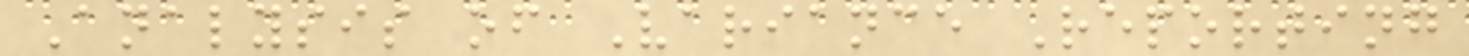Analysis of Variance Reporting
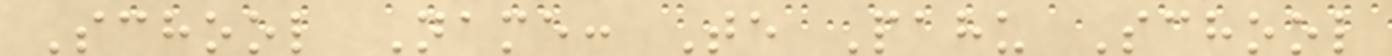School Name: Te Pahu School
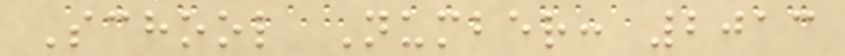School Number: 2013
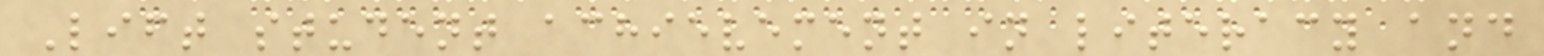Lift student achievement in literacy and
